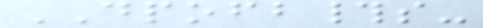DPOFB#s-
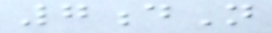7dN
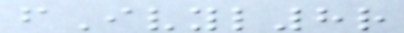fIvyl8r
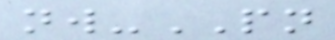nw-PN
